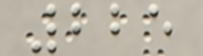225
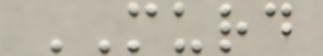MURD
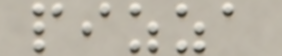pizza
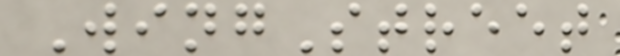WingStreet
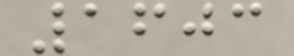1603
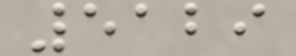5129
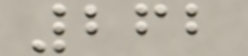262
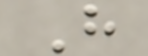H
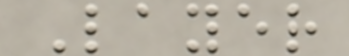Layer
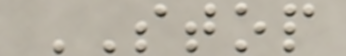STOP
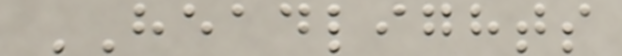HEADLIGHTS
